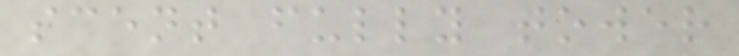scent fully tower
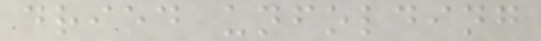dried unfolding
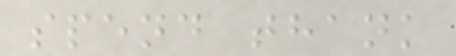spend thank
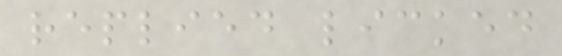replied licked
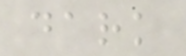dark
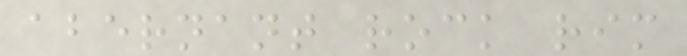abernant rock rim
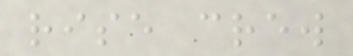rise crew
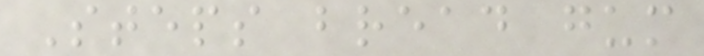Steps bread gum
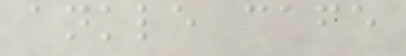ankle cafe
